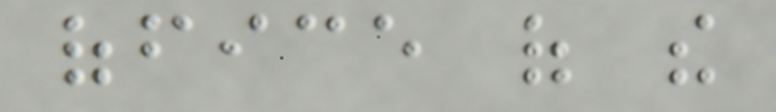office of the
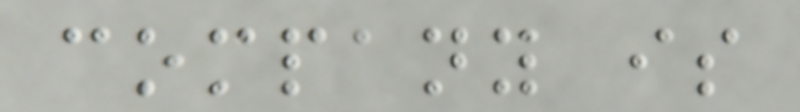company is
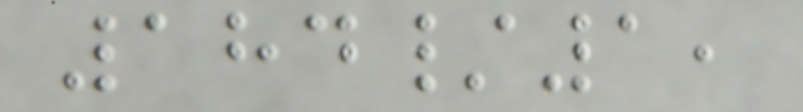184/1,
